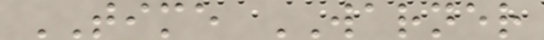TIME WARNER
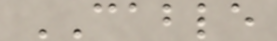CABLE
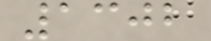1302
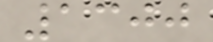1300
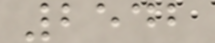2542
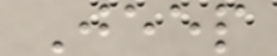Jeep
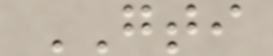GTI
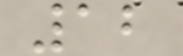12
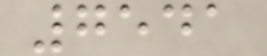7541
